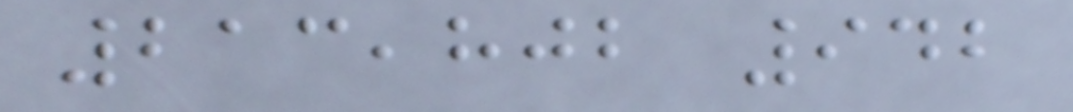213,802 942
